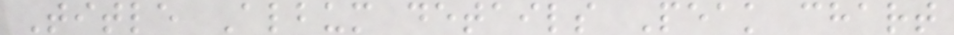Title Album details Peak chart
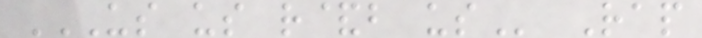US US R&B US Rap
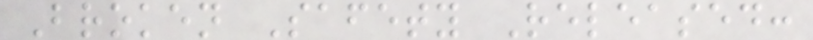Broken Safety Released:
